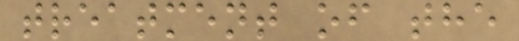treatment of the
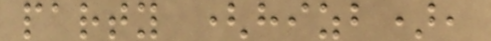party (hizb),
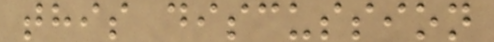this discussion
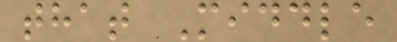that Middle
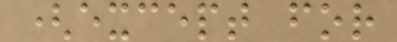(except for
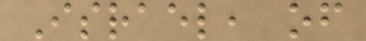Israel, of
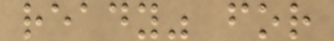ready" for
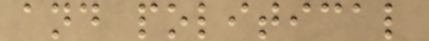and political
